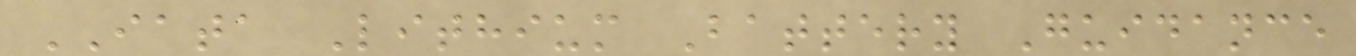IATA Lithium Battery Guidance
